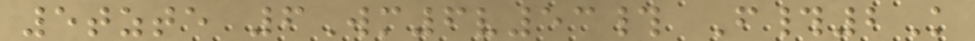5tzte 6Wm6v53# F#2K
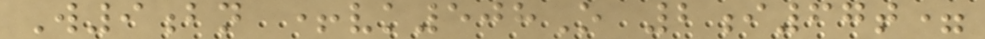W9bn +vk508O 2i67t=
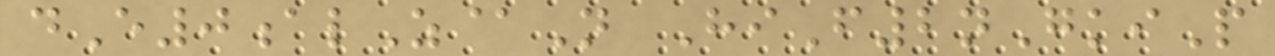dE0alZ@N HiF2nGkiP
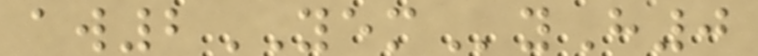aw2YEMyH0
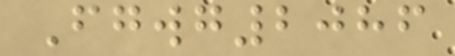Fgwg2086
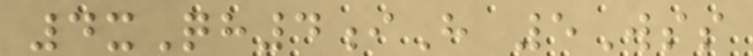4xQh4iH 5Wss
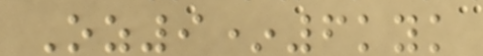Oz9*6kyk
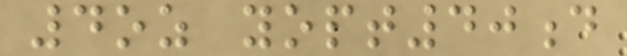4oz yopt40d
